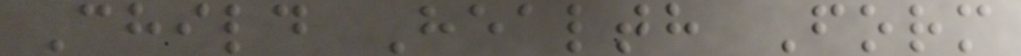Child Health Form
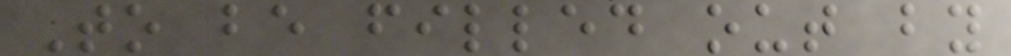To be filled out by
